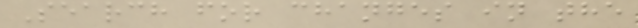Search for changes in the
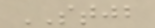STJB
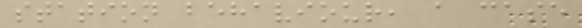station behaviour, a case
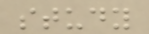study
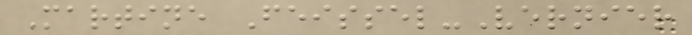Martine Feissel-Vernier
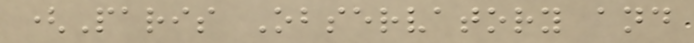(Paris Observatory and
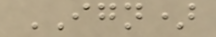IGN)
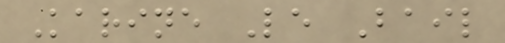Karine Le Bail
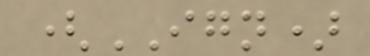(IGN)
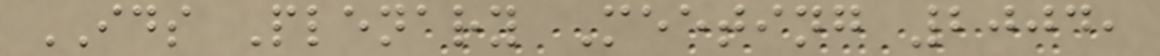IDS Plenary Meeting 2004,
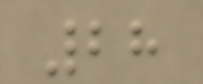28
